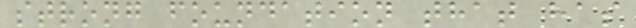strong foundation that has
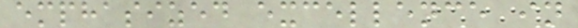emphasized excellence in
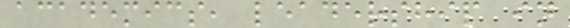academics, leadership in
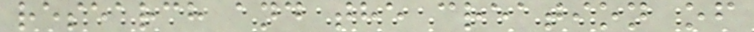research and the creation of
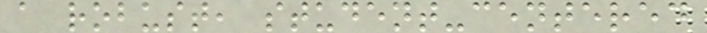a robust, student-centered
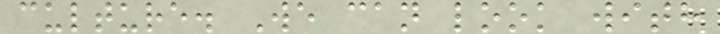culture. We can look with
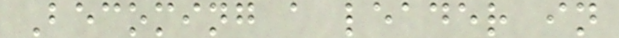Becoming a leader in
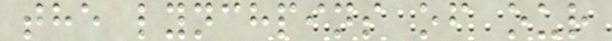the lynchpins of our
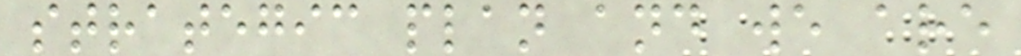strategic plan and we are
